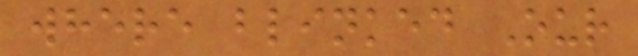where blinked Our
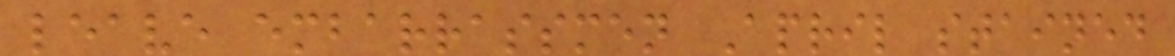leave embarrassmen April stained
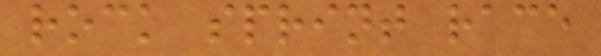rock sprint race
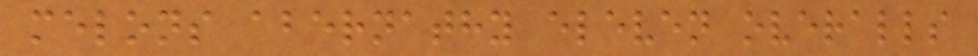melons abernathy eleven overalls
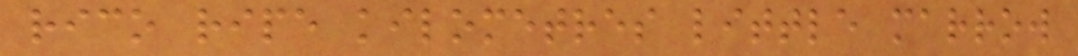rico ripe kilometres little marrow
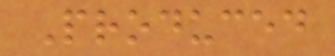Produced
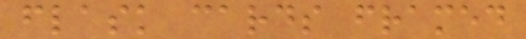flask cards framed
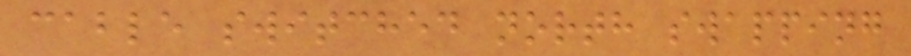cable switched north swapping
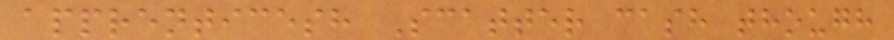apprenticesh Scatter cash though
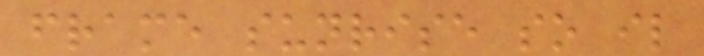frame sunrise so il
